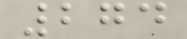274
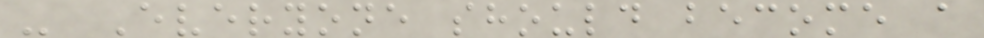- Everyone should become a
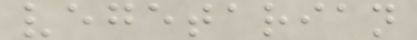vegetarian
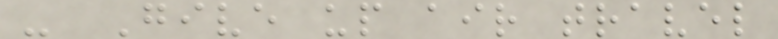- Give up air travel
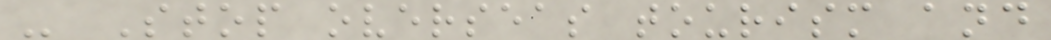- Stop overseas tourism and
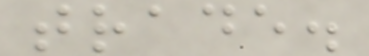trade.
